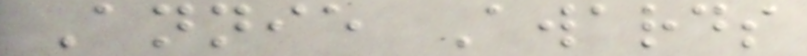Annie Awards
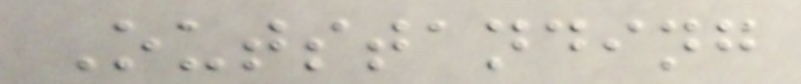Outstanding
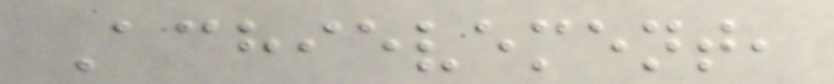Achievement,
